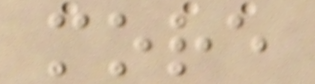more
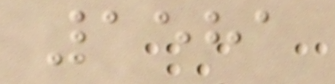1581
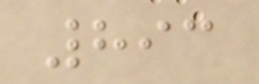893
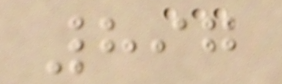897
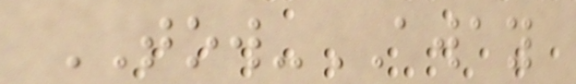TOW-AWAY
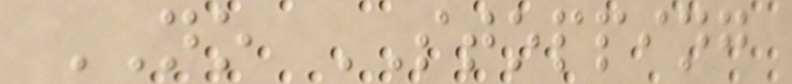NO STOPPING
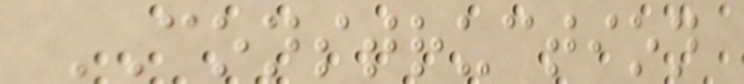CONSTRUCTION
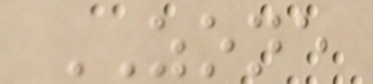ZONE
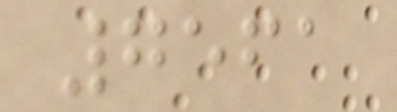7561
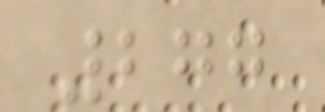277
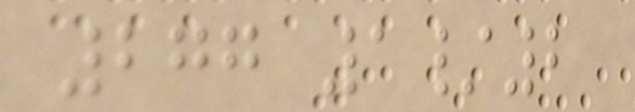277 1/2
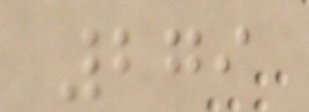279
